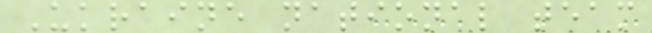Ukraine national team
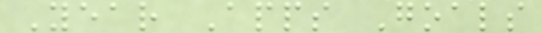Year Apps Goals
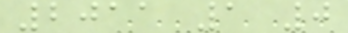2011 1 0
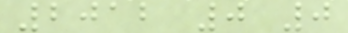2012 0 0
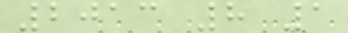2013 8 1
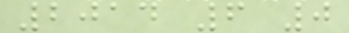2014 6 0
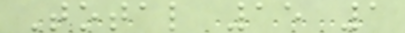Total 15 1
